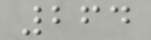264
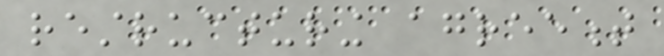restructuring agreement
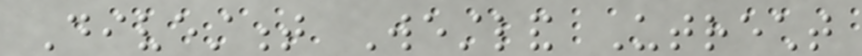Divestment Westland Utrecht
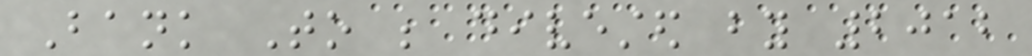Bank To be divested by 2012
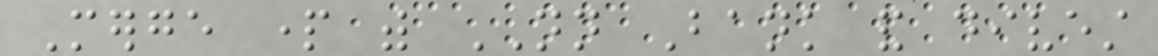Merge part with NN Bank and divest
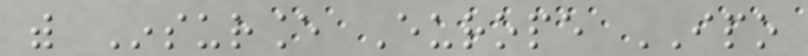with Insurance Europe IPO
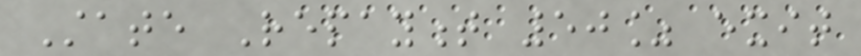State Repayment 50% exit
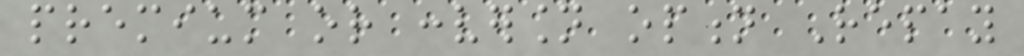premium or conversion option Repay
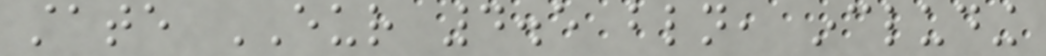state EUR 4.5 bln, including
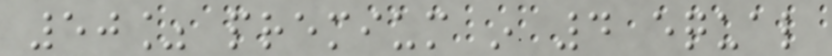50% premium in 4 equal
